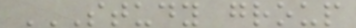STUDY GROUP
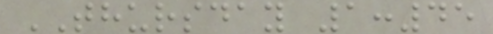THURSDAY 1:45
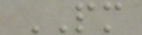PM
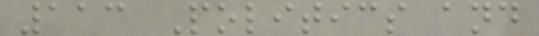113 Politics and
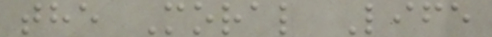the Moral Life
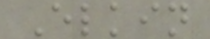Elkin
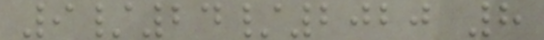9/24/2020 8
